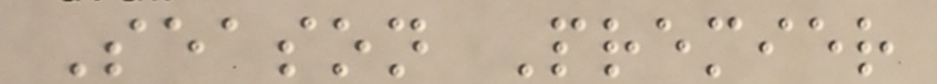Season Premier
